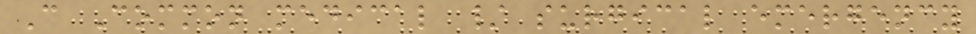C Common medical / surgical emergency
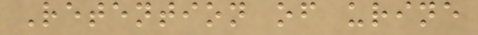Retention of urine
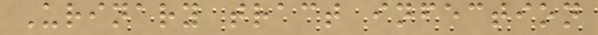Urinary tract infection
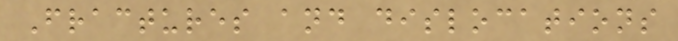Fractures and dislocations
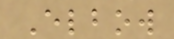Elbow
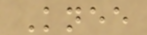Knee
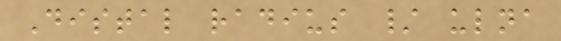Distal radius / ulna
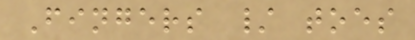Fingers / toes
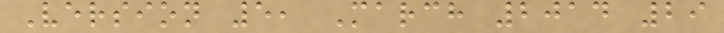Version 5, March 2014 29
